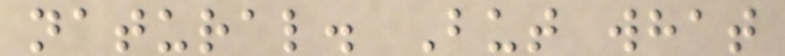natural. But what
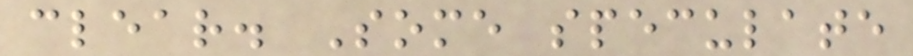clear. Some speculate
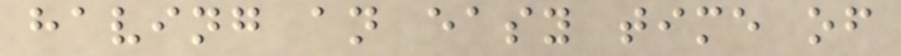having an easy time of
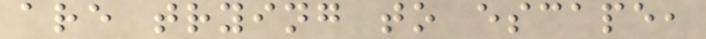are trying to escape,
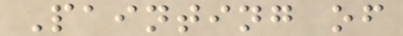Painting of
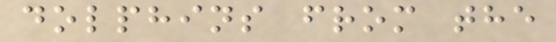dolphins from the
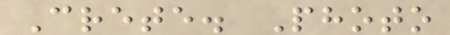Crete. Photo
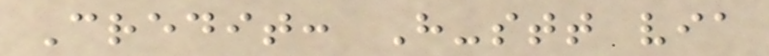Credit: H-stt via
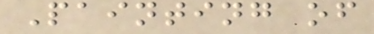Painting of
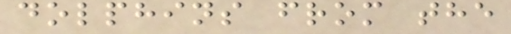dolphins from the
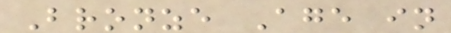Bronze Age in
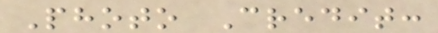Photo Credit:
